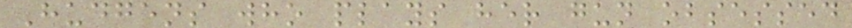Hudgens who plays her gun obsessed
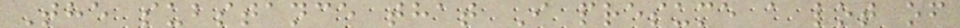The substance that I presume a lot of
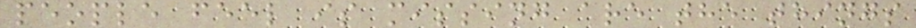people feel is missing are the things
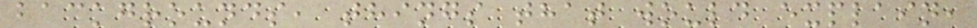backgrounds, things that would explain,
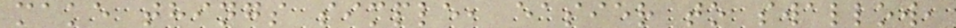make things simple, easier to swallow,
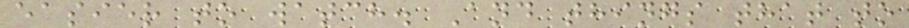easier to watch. And things that to
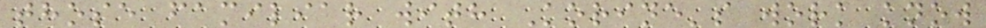those familiar with Korine's work know
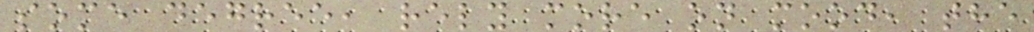some degree, rely more on mood, the
